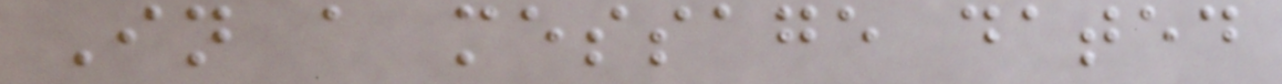In a message dated
